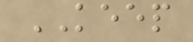KEEP
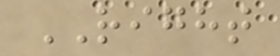RIGHT
